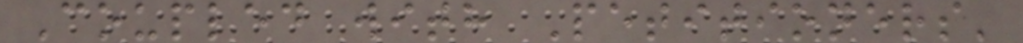Coupled with Petitioners'
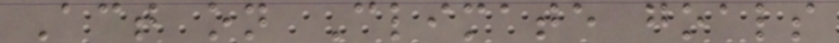Act on Climate goals
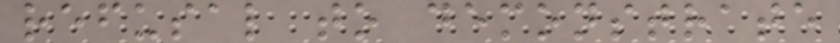refusal to demonstrate
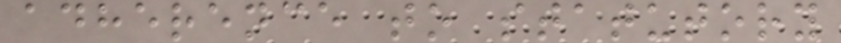adherence to statutory
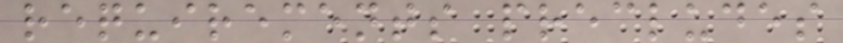requirements precludes
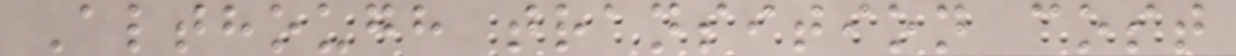Although transition cost
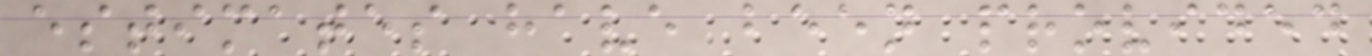estimates have been provided
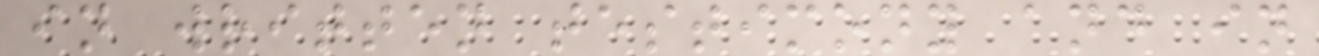in written testimony and in
